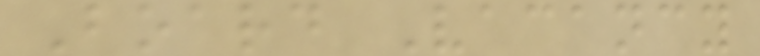Board Vacancy
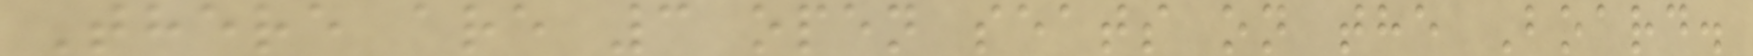There are 3 open seats on the Board.
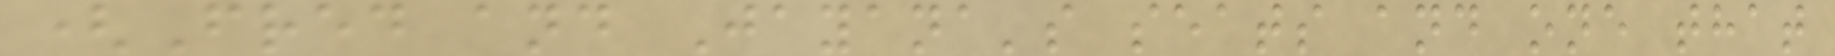(Fred and Jayana's seats and one that
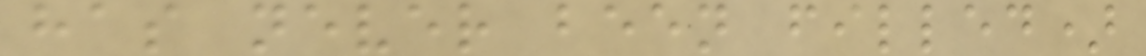has never been filled)
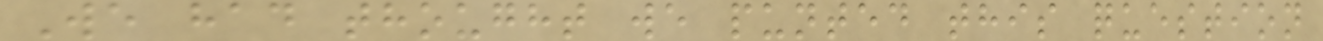We had thought we punted this question
